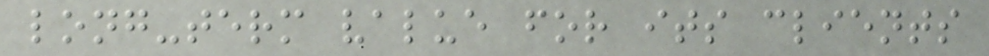long-term value for its clients
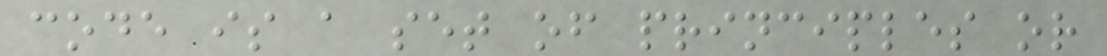code is a set of principles or
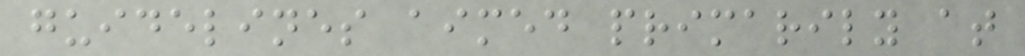guidelines aimed primarily at
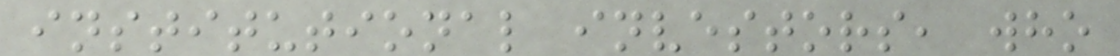institutional investors, who
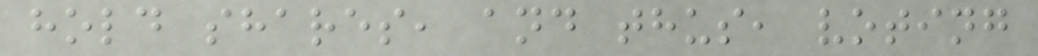hold shares, and thus, voting
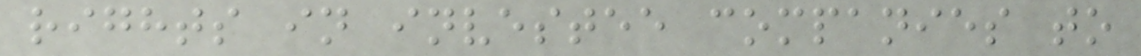rights in investee companies to
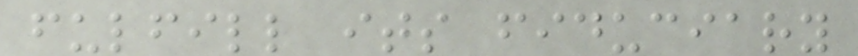fulfill its fiduciary
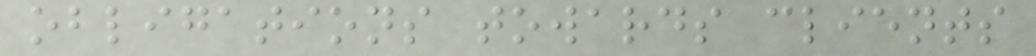obligations towards clients
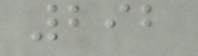292
